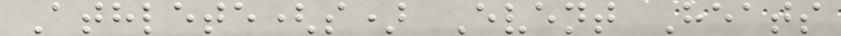Athlete(s) Event Heats
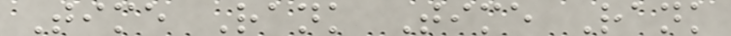Time Rank Time Rank
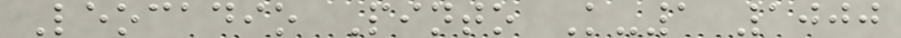Leocadio Pinto K-1 1000
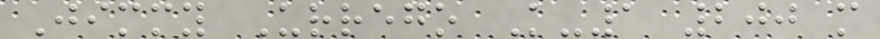Jimmy Urrego K-1 200 m
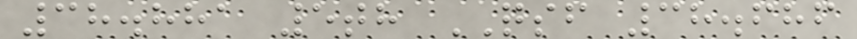38.881 5th QSF 38.686
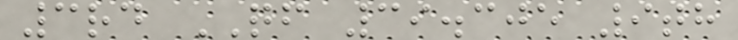3rd QF 39.305 9th
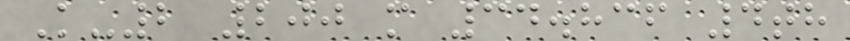K-2 200 m 34.836 4th
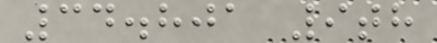34.801 9th
